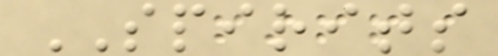SPIRITS
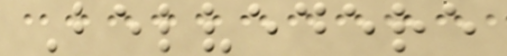Belvedere
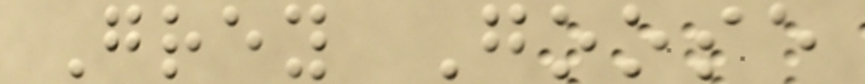Grey Goose
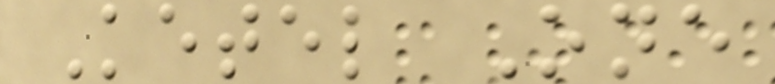Ketel One
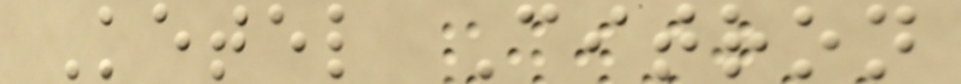Ketel Citron
